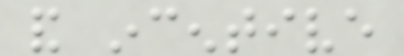and incentive
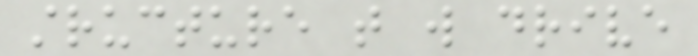structure that will drive
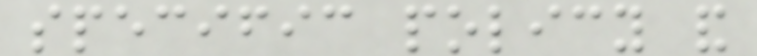specific policy and
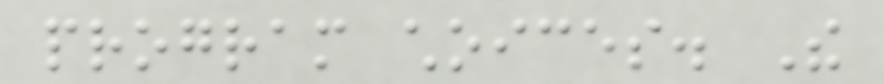program choices. The
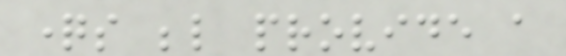questions below provide a
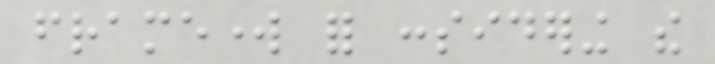framework for considering the
